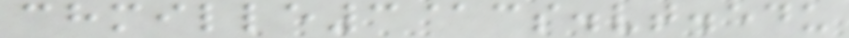chmille3@cs.vt.edu
